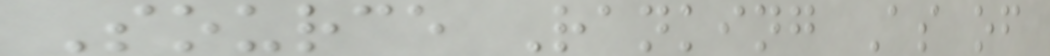Source Ranking As of
